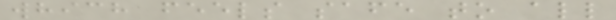which feels safe to all
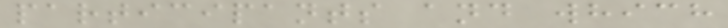participants and which
